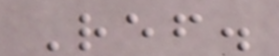Ref.
